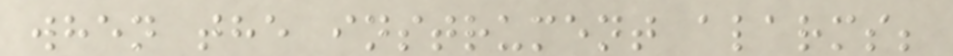when the instrument alarms;
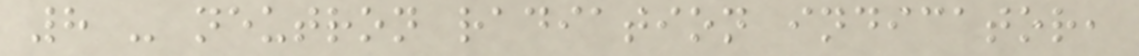8 - neutron radiation indicator,
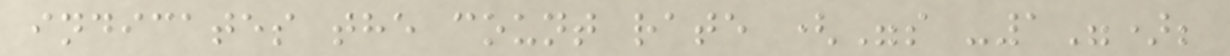indicates the count rate ("s -1");
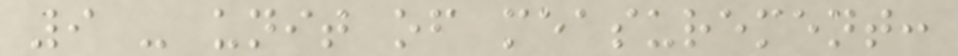9 - unit of measurement:
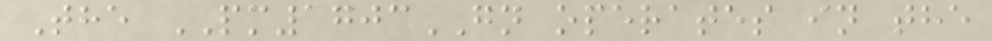The PM1703GN operates in the
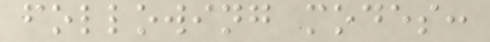following modes:
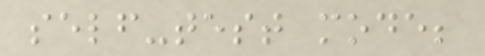self-test mode;
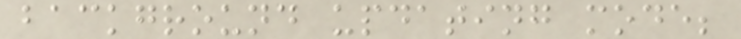background updating mode;
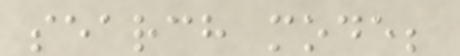search mode;
